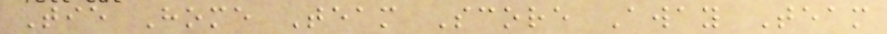Tie Home Team Score Away Team
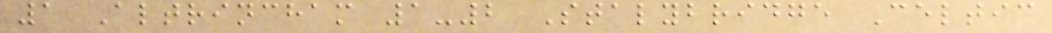1 Altrincham 1-2 Stalybridge Celtic
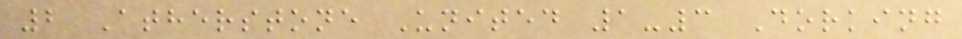2 Atherstone United 1-3 Dorking
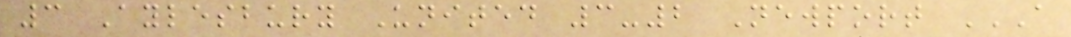3 Aylesbury United 3-2 Newport A
